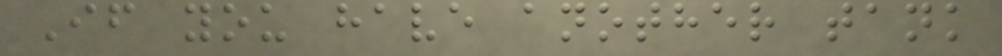If you have another tank
